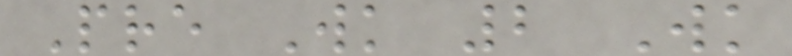Pre Wk 2 Wk
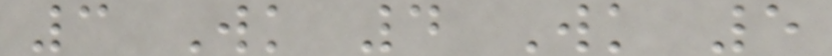3 Wk 4 Wk 5
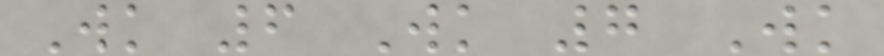Wk 6 Wk 7 Wk
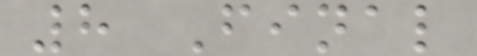8 Final
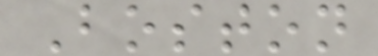Boston
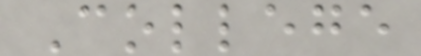College
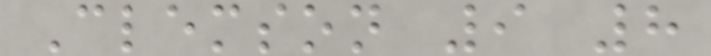Clemson 9 8
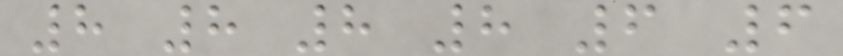8 8 8 8 6 6
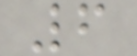6
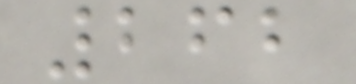262
